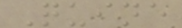Quine
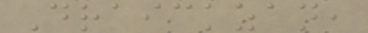Draickzan,
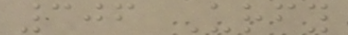306 Urfy
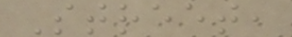Street,
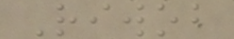Riwob
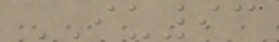IU93
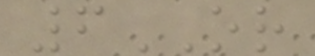6OR
